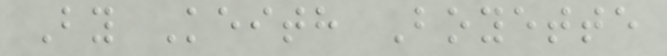By Keith Boyette
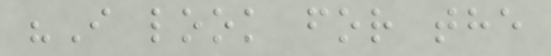"I look for the
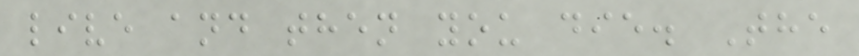live and then you die. The
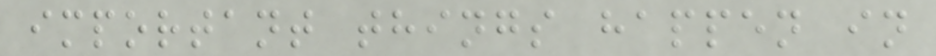important things happen in
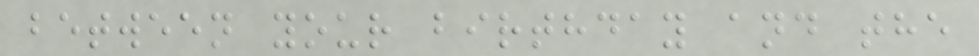between your birthday and the
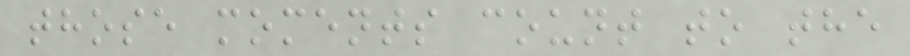those moments count to the
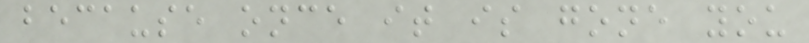because once it is gone you
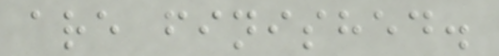are finished.
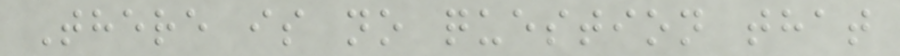There is no question that
